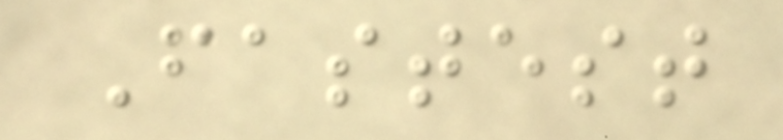Fastest
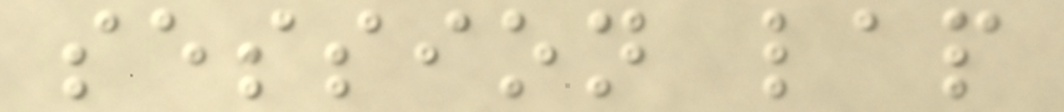session lap
